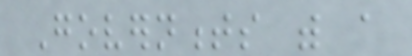Governments with a
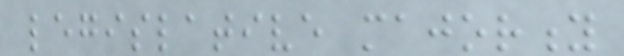legislative majority
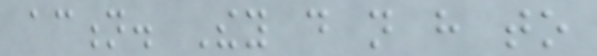action. They do not have to
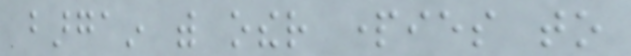bargain with other parties to
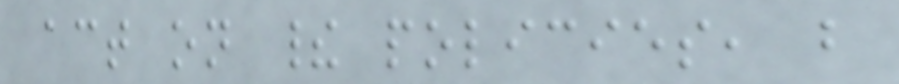act on their policies, but
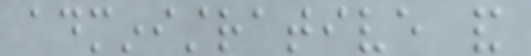administrative and
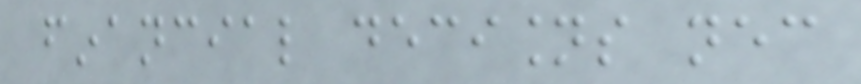financial decisions necessary
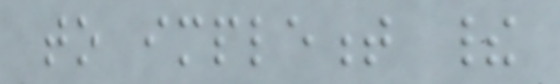to implement their
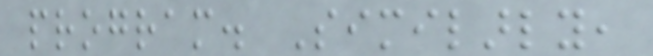program. Similarly,
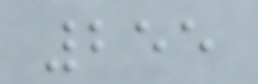255
